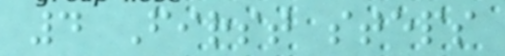4 First steps
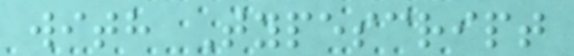with Typescript
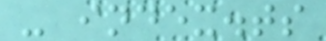- index.ts
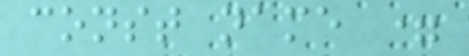const name =
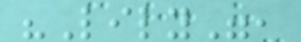"Lily",
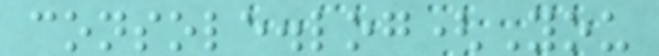console.log(You
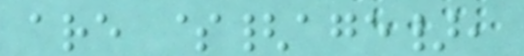are ${age},
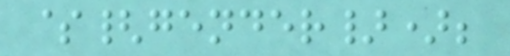${gender});
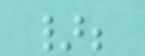};
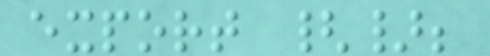export {};
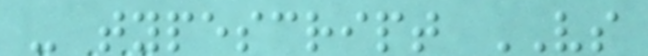- typescript VS
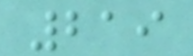219
